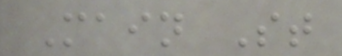Main St
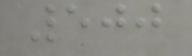500
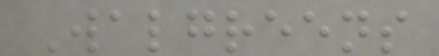Walgreens
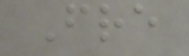Fre
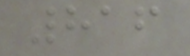816
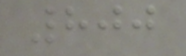800
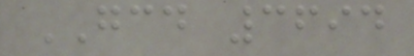GCD 3694
